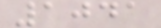1041
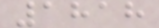1818
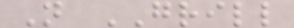N GRILL
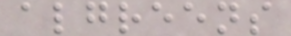algreens
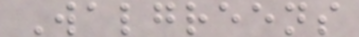Walgreens
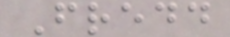Fredd
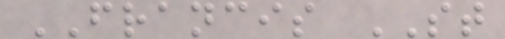FRANCIS ST
